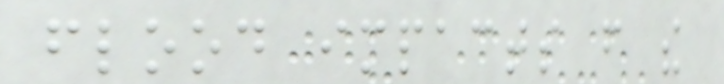flood impacts from the
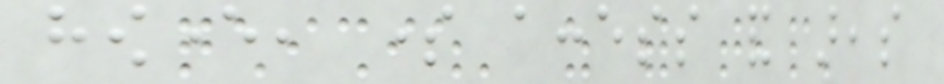however, some access and areas
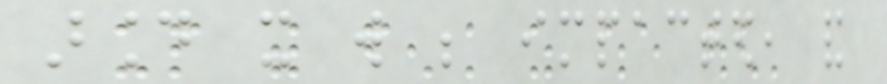around it will be impacted, and
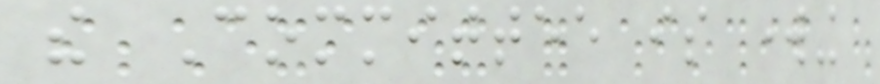the Committee is working
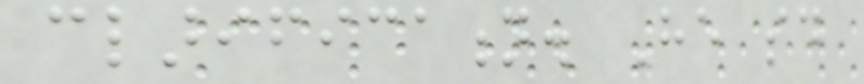clarification. He said
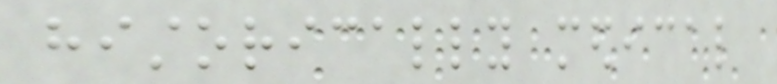historically medical
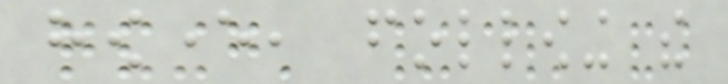however, following the
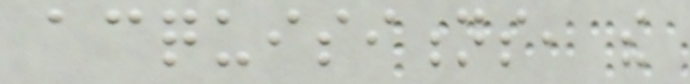acquisitions, the
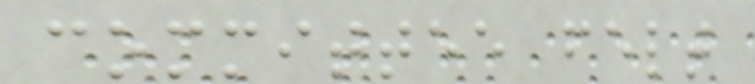committee felt
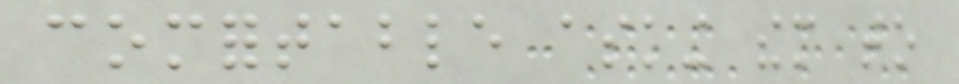comfortable asking them to
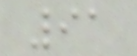91
